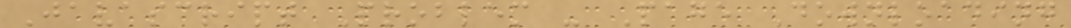Javascript Problem - Page Downloading
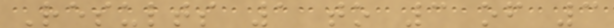Results 1 to 3 of 3
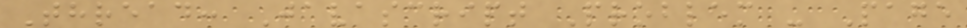Thread: Javascript Problem - Page
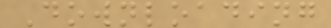Downloading
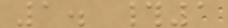1. #1
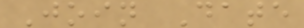Join Date
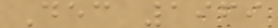Dec 1969
